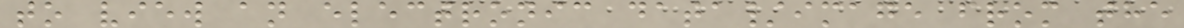to view an electronic data/image from the
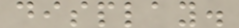display.
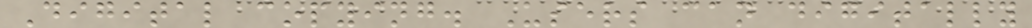Digital copying. Users can digitally
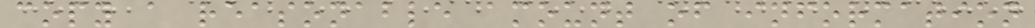copy a reasonable amount of information
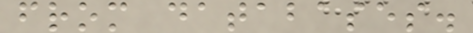from databases.
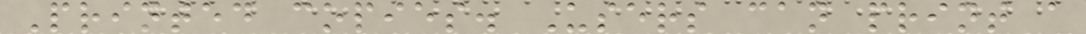Printed copies. Users can print a
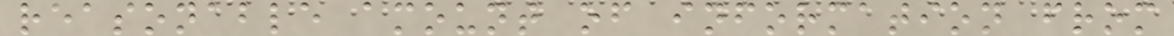reasonable amount of information from
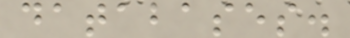databases.
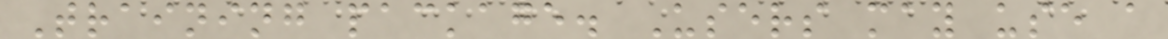Training package. Users may use a
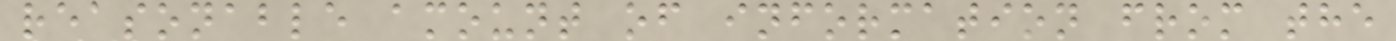reasonable amount of information from the
